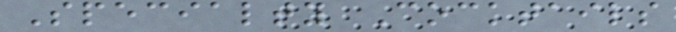Specialty Cocktails
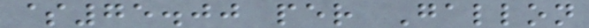$75.00 per Gallon
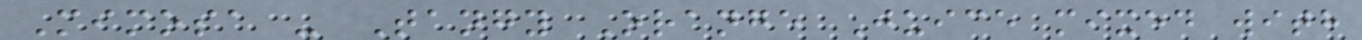Mimosa - Tangy Orange Juice mixed with
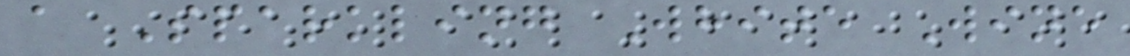a Sparkling White Wine
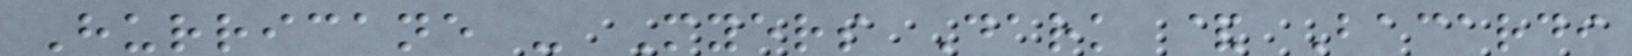Hurricane - Myers Dark & Bacardi
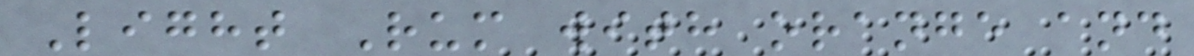Light Rum with orange and
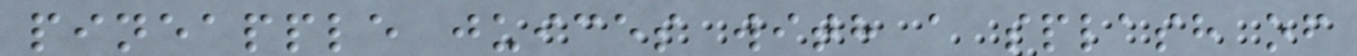pineapple juices with a splash of
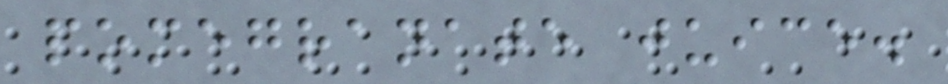pomegranate juice.
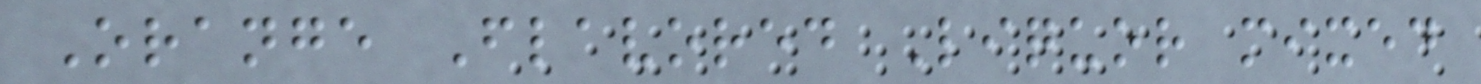Orange Flavored Liquor mixed
